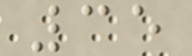35
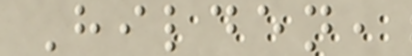Hilden,
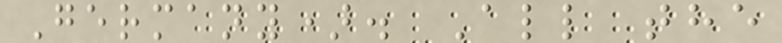Germany). All the
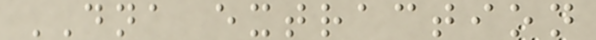DNA extraction
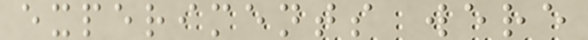experiments were
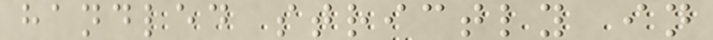handled strictly in
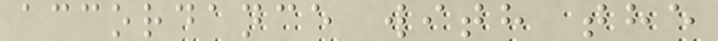accordance with the
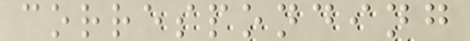corresponding
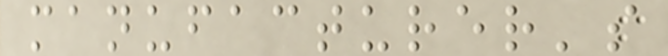manufacturer's
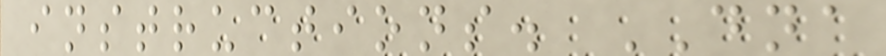instructions. DNA
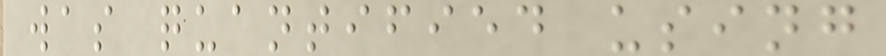was quantified using
